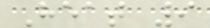Heat 9
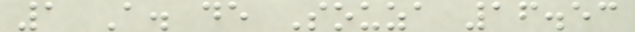1 A. de Souza 16.53
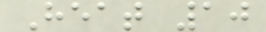Heat 10
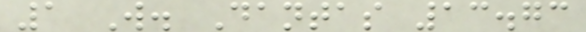1 W. Dantas 13.73
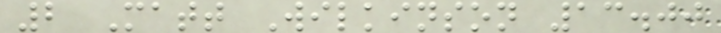2 Matt Wilkinson 13.00
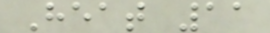Heat 11
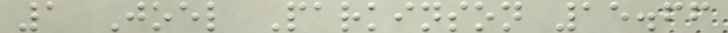1 Joel Parkinson 15.66
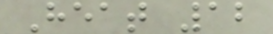Heat 12
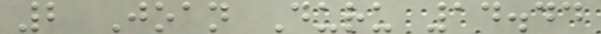2 Joan Duru 14.44
